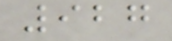927
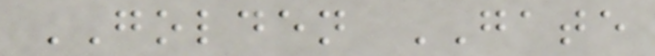GOLDEN GATE
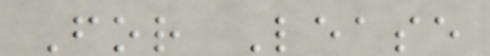For Lease
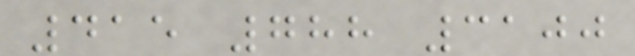415 788 3100
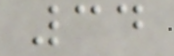34
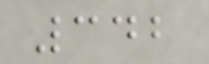342
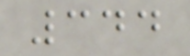344
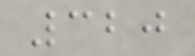320
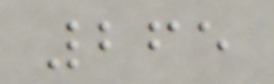265
